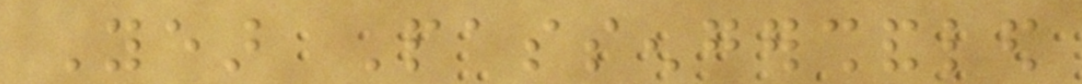Year Passengershandled
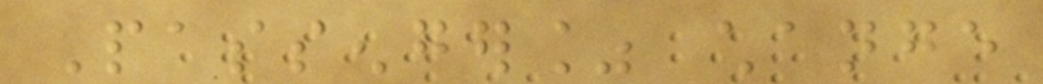Passenger% change
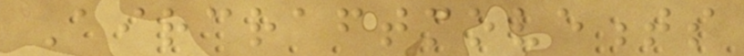Aircraftmovements
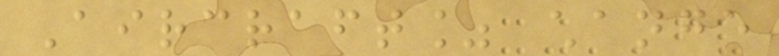Aircraft% change
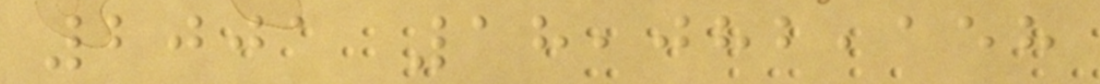2001 18,082,158
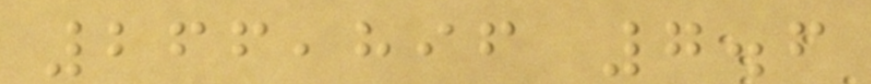266,896 7.6
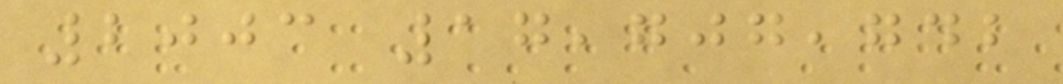2003 17,707,742
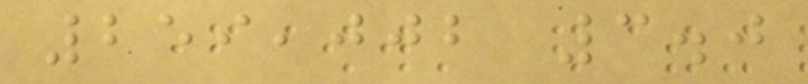259,002 3.0
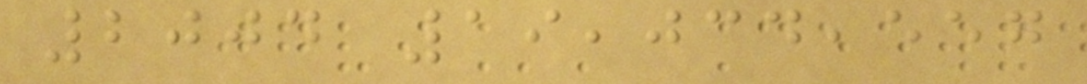2004 19,034,557
